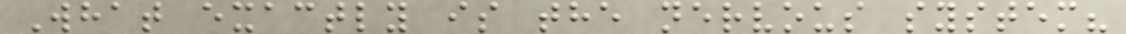What exactly is the nervous system?
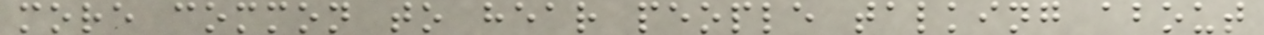more common to hear people talking about
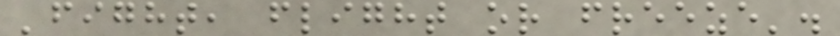'fight, flight or freeze'.
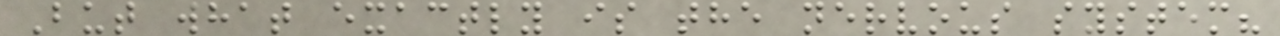But what exactly is the nervous system?
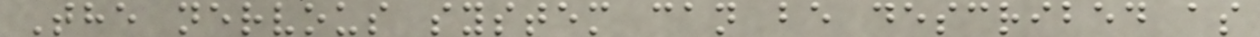The nervous system can be described as
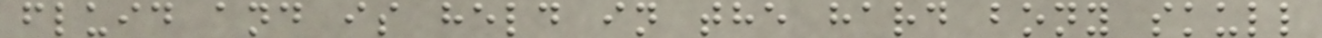fluid and is held in the hard bony skull
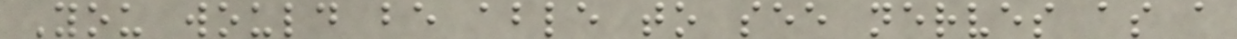You would be able to see nerves as a
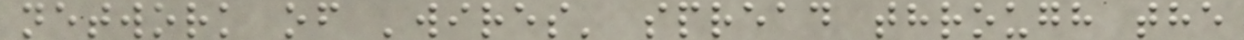network of 'wires' spread through the
